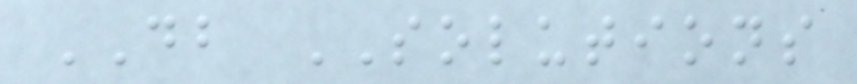DB SOLUTIONS
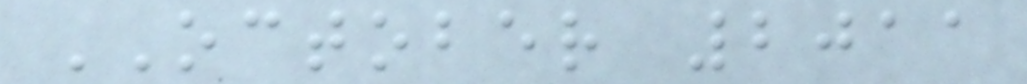OCTOBER 2011
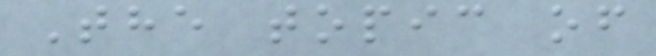The topic of
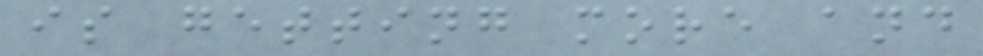is getting more and
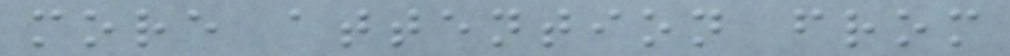more attention from
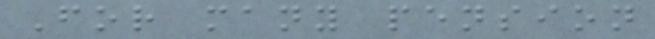For many pension
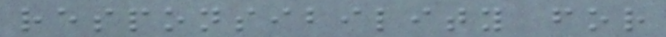responsibility for
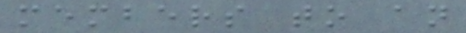members to an
